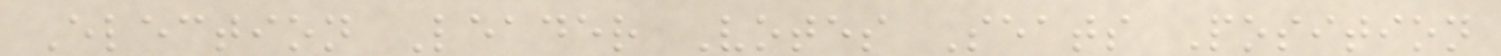Election Leader Votes Seats Position
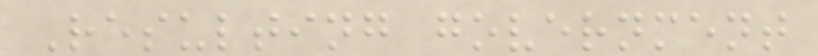Resulting government
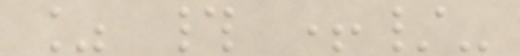% # +/-
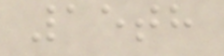15th
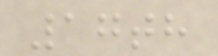17th
